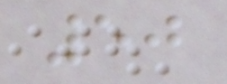50
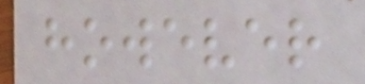however
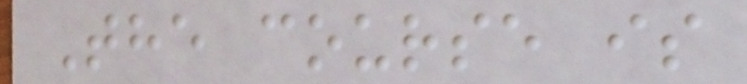The course is
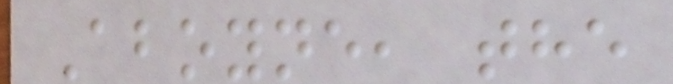Aboyne, the
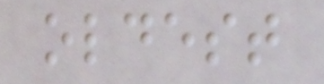oldest
